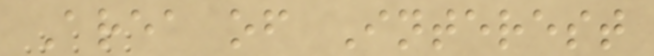Area of Interest
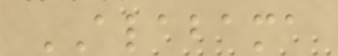ALABAMA
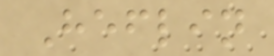Heflin
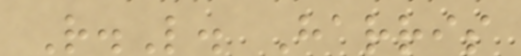R.L. Harris
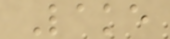Lake
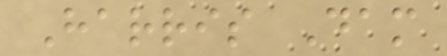Harris Dam
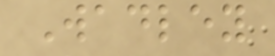Wadley
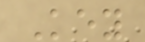Key
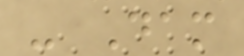- Dam
